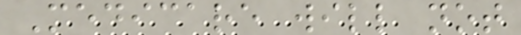Medicare will not
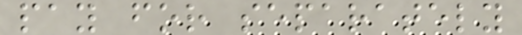pay for separately
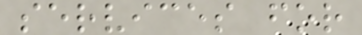services for
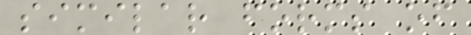similar forms of
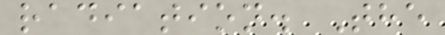radiation. The
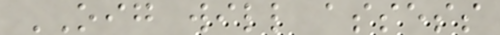OIG will assess
